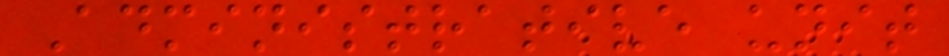Administrative unit
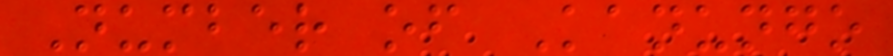Number of Kanungo
